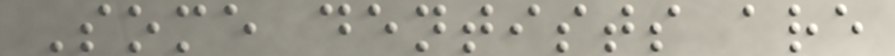Some dentists are
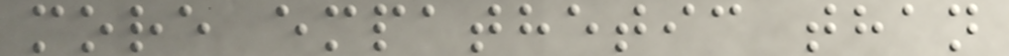more empathetic than
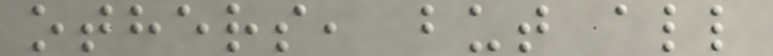others, but all
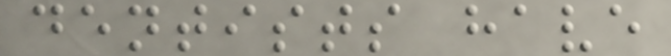dentists have
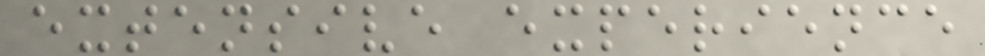extensive experience
